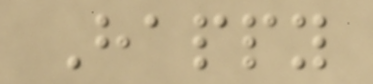Happy
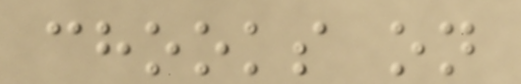chooks on
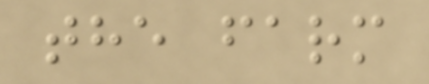the farm
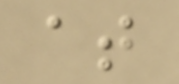at
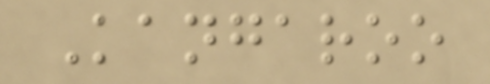Kangaroo
